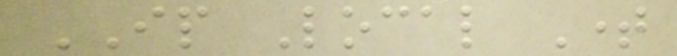IP Local Time
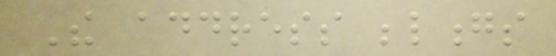The address belongs
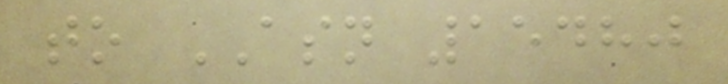to ASN 15480
